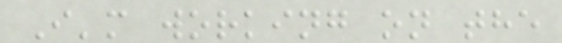I'm working on the
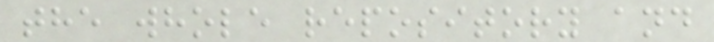the whole repository and
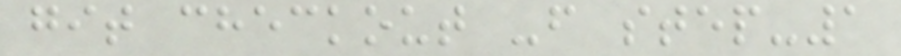git checkout -f step-1
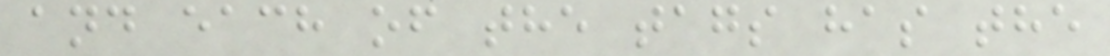and each of the tags has the
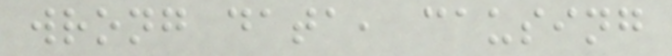wrong data, causing
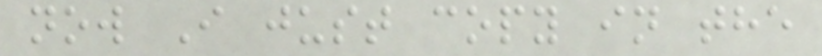now I just copy in the
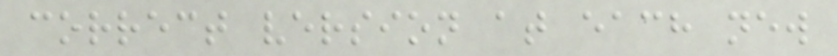correct version at each new
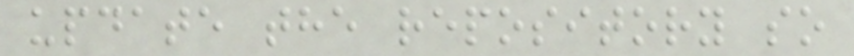update the repository so
